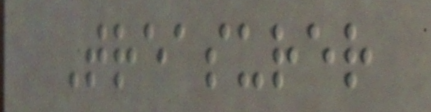Treasurer
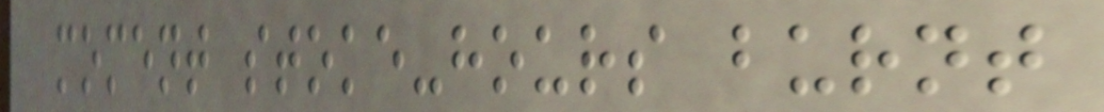moment stoke-hours burnt
